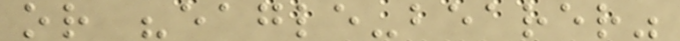or "eagle-bearer"
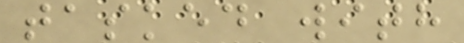tasked with
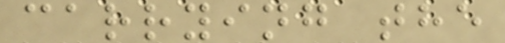carrying the
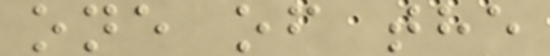one of the
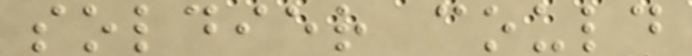soldier could
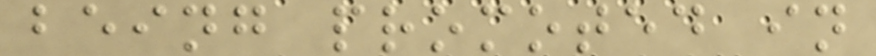being promoted in
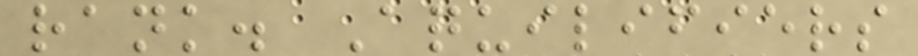rank. Aquilifiers
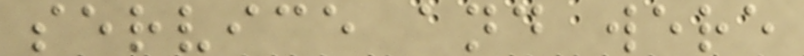service and were
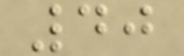40
